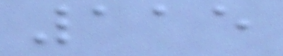115
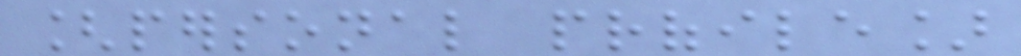[personal profile]
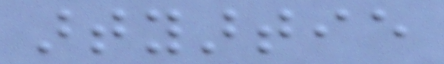artyartie
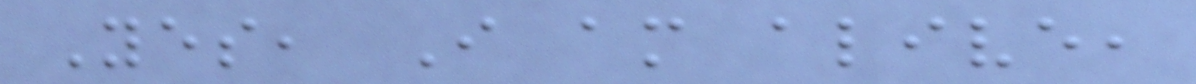Yes, I am alive,
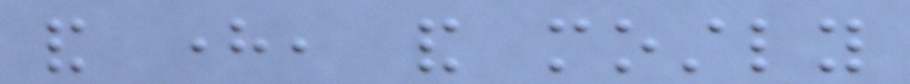and here, and mostly
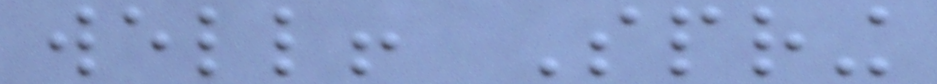well! Spring
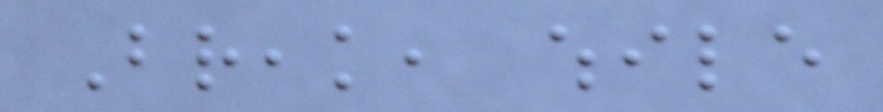Break, while
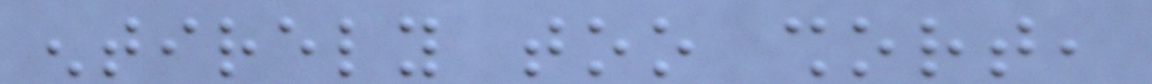entirely too short,
